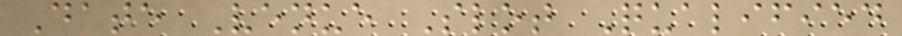Date Venue Slot Qualified
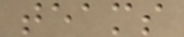teams
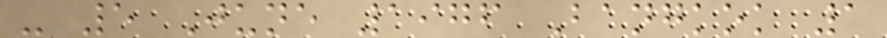- 5 June 1976 Bangkok 1
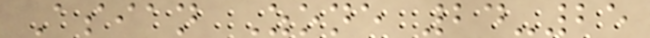Asian Zone 24-25
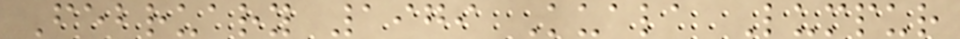February 1979 Kuala Lumpur
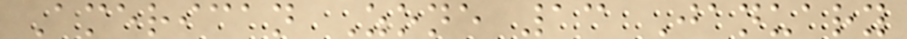American Zone 13 January
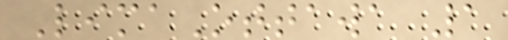LimaOttawa 1
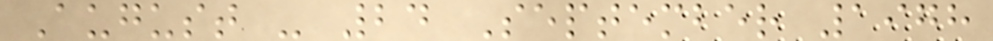August - 24 September 1978
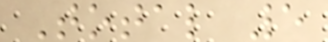Total 5
